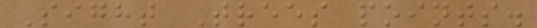Sight Trees points.
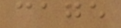cage
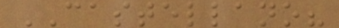CASTELLANO?
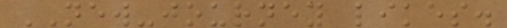NEW-journey likes.
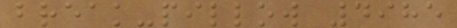break-pillow 4985
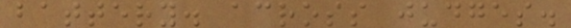battery. across judges.
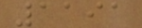1191
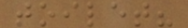toilet?
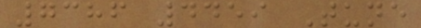7386 4459 Tune
